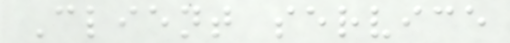Client service
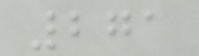271
